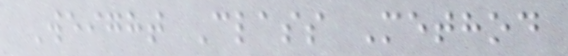Weight Class Method
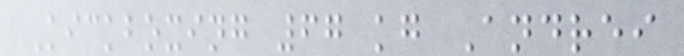Kickboxing 67 kg Andrei
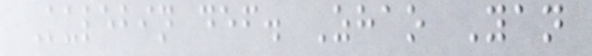Kulebin def. Zhao Yan
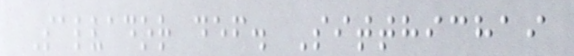Salvador def. Sitthichai
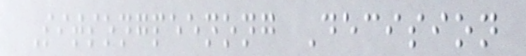Sitsongpeenong Decision
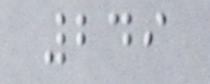249
